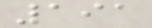191
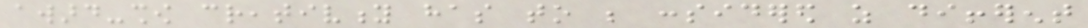award-show creativity has to be considered as different
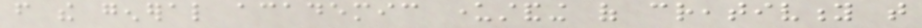from the general academic understanding of creativity that
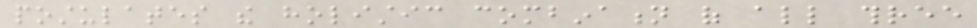postulates the holistic combination of all three
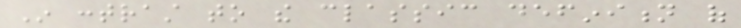In contrast to the classic definition of
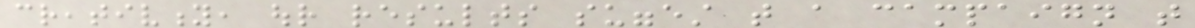creativity, our results suggest that a campaign that
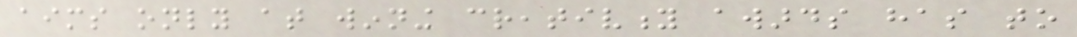aims only at winning creativity awards has to
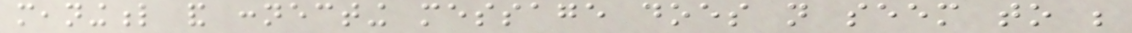meaningful and connecting message does not seem to be
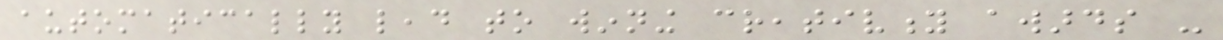automatically lead to winning creativity awards -
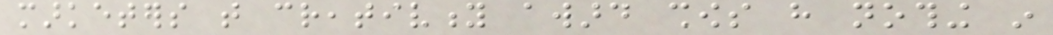marketers that creativity award shows have nothing in
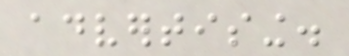advertising.
